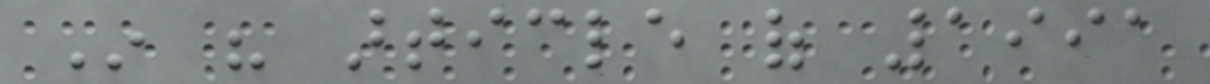In his article of 1991
